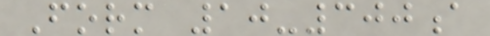Form 10-300a
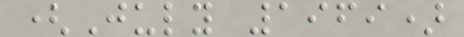(July 1969)
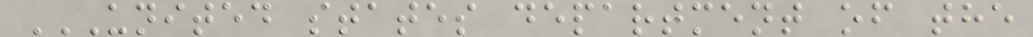UNITED STATES DEPARTMENT OF THE
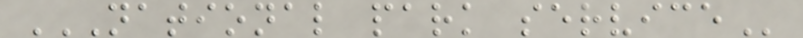NATIONAL PARK SERVICE
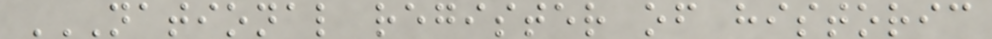NATIONAL REGISTER OF HISTORIC
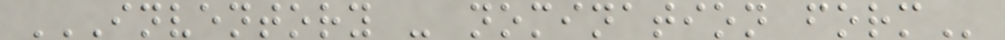INVENTORY - NOMINATION FORM
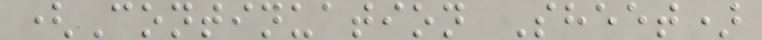(Continuation Sheet)
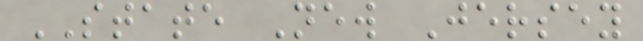STATE New Jersey
